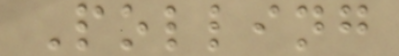Polling
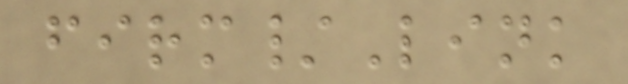firm/Link
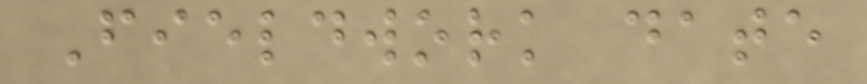Fieldwork date
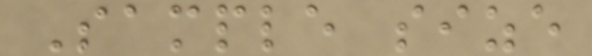Sample size
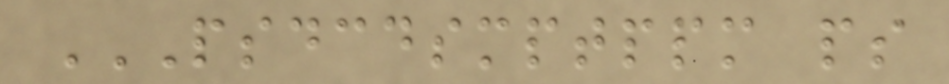PSDCDSMPTPPM PS
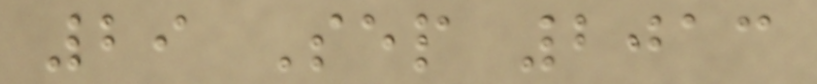29 Sep 2013
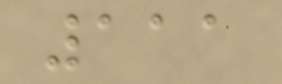111
